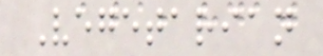Vegetarian
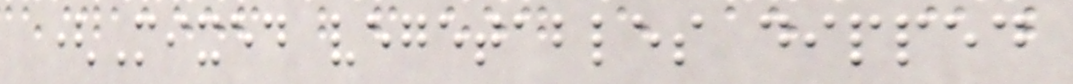(Mixed vegetables dipped
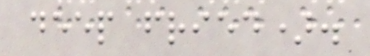deep fried).
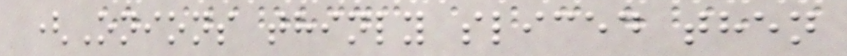(Onions thinly sliced then
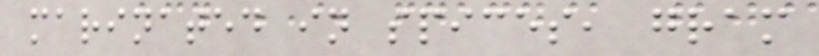marinated in spices, gram
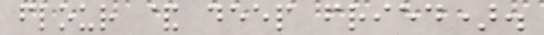flour & deep fried).
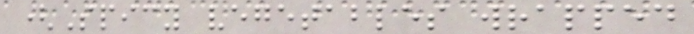(Spicy vegetables wrapped
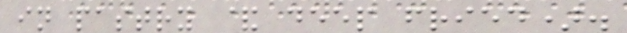in pastry & deep fried).
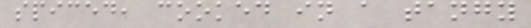spiced, cooked in a tangy
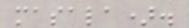masala).
